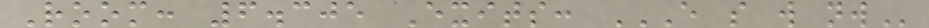Room: 6.305 Exits: E S W NW
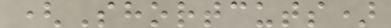(Shortcuts)
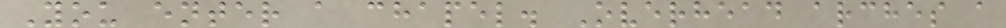You enter a chapel. Overhead arches a
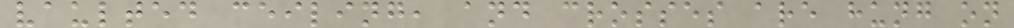vaulted ceiling, and crosses are hung on
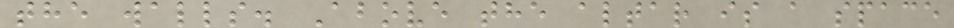the walls. Above the altar is a space
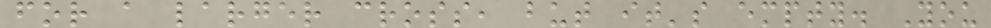for a larger cross, but it's empty. You
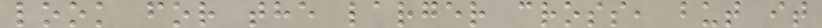look for the larger cross, but it
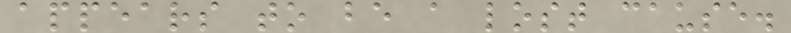appears to be a lost cause.
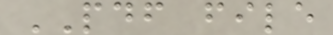PDF file
